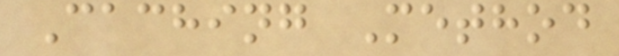Caching Method
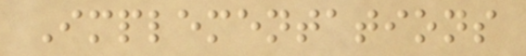Implementations
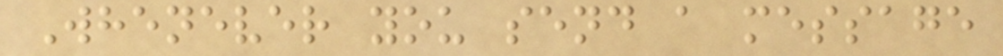Whenever you send a message
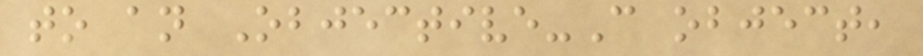to an Objective-C object,
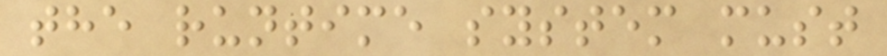the runtime system must
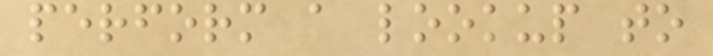perform a lookup to
